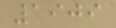1909
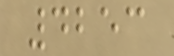4253
